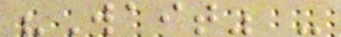"Wait" -
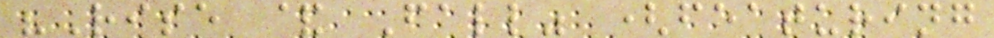"Rise & Fall" (featuring
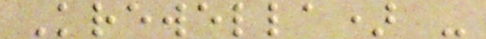Krewella) -
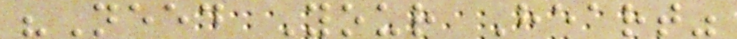"Need Your Heart"
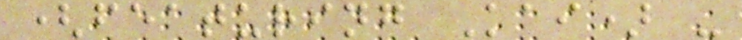(featuring Kai) -
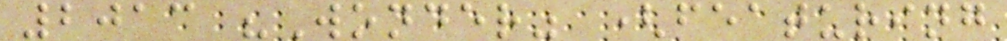2013 "Wonder" (featuring
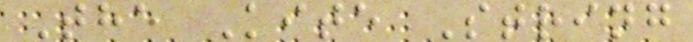The Kite String
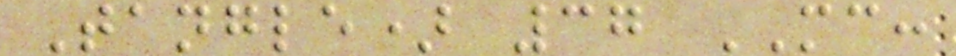Tangle) 37 MC:
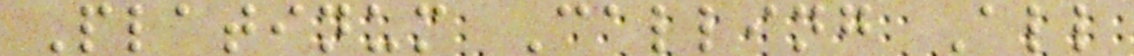Platinum Calling All
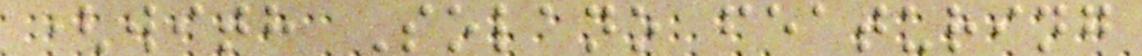(with Solano featuring
